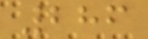286
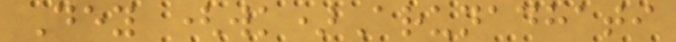Dey (wk)Arunadhati
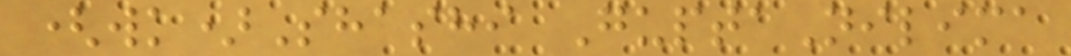(wk)Shashi GuptaNilima
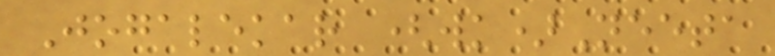Jogalekar (wk)Neeta
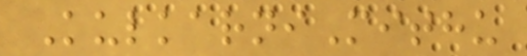KulkarniMithu
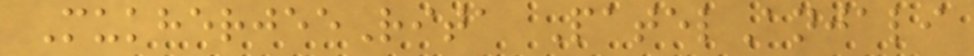MukherjeeRita PatelAnjali
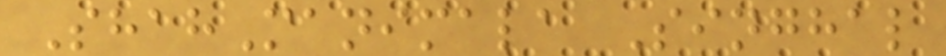ShahManimala Singhal
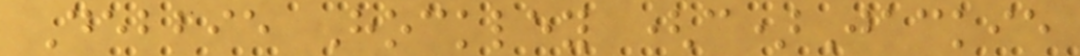Debbie Hockley (c)Jackie
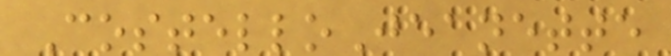CostelloJeanette
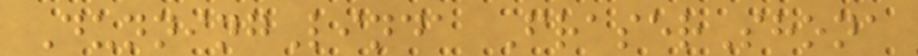DunningLinda FraserShona
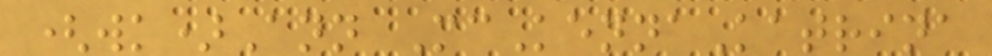(wk)Ann McKennaKatrina
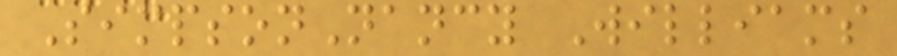SimpsonNancy Williams
